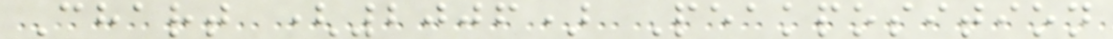Chart (2006) Peakposition
